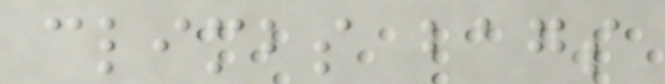climbs bags
